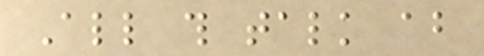All this talk about
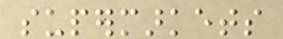supermarkets
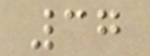37
